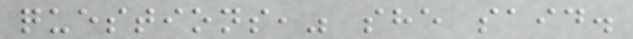questions," she said.
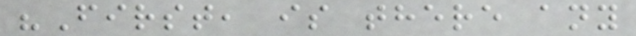"First, is there any
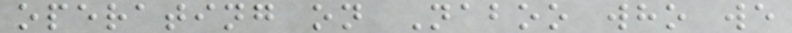operating on Naboo who we
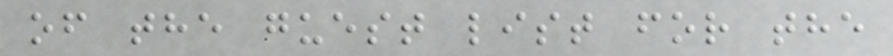of the guest list for the
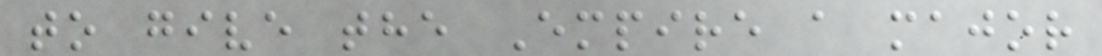to give the Empire a major
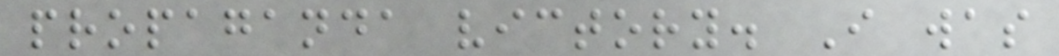propaganda victory. I was
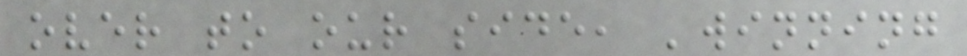over to our side, 'winning
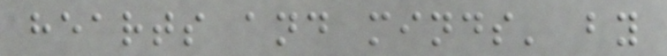hearts and minds' by
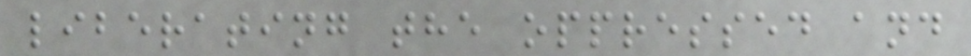liberating the oppressed and
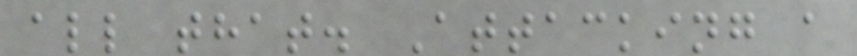all that. Attacking a
